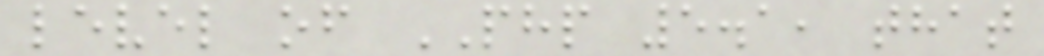level of PHP 5.1, that
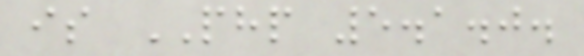is PHP 5.1.0.
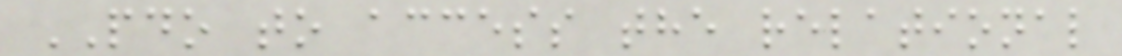PDO to access the relational
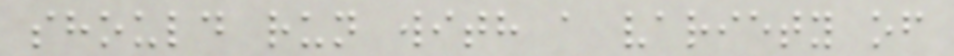should run with a variety of
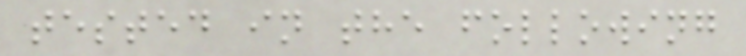tested in the following
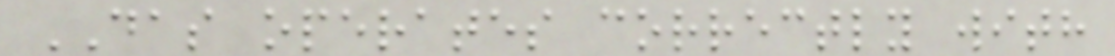DAS operates correctly with
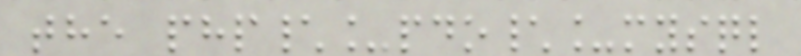the php\_pdo\_mysql
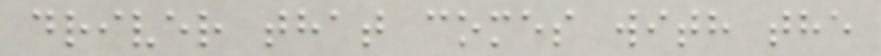driver that comes with the
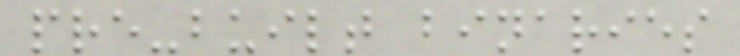pre-built binaries
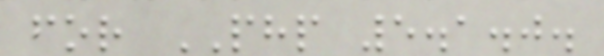for PHP 5.1.0.
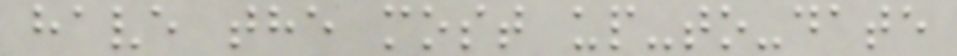have the most up-to-date
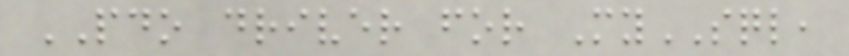PDO driver for MySQL,
